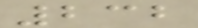232
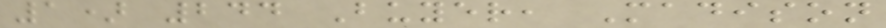1) 244 Buyer, Madison
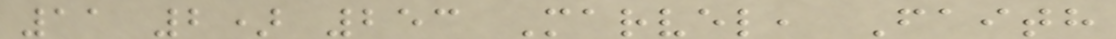11 2) 253 Marvel, Faith
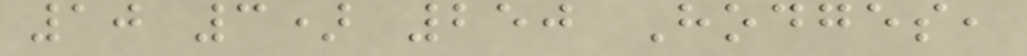10 3) 250 Hodges,
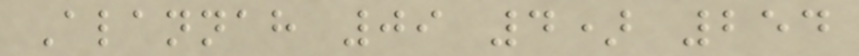Alannah 09 4) 254
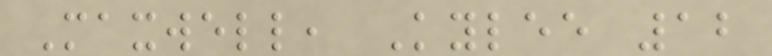Maxwell, Kylee 12
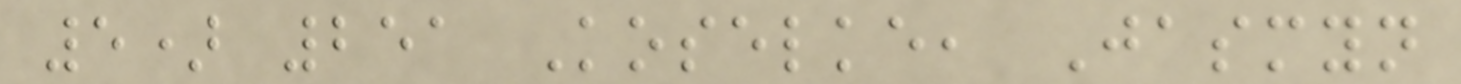5) 251 Koselke, Jasmyn
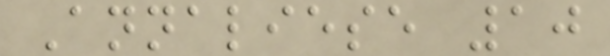Annaliese 10
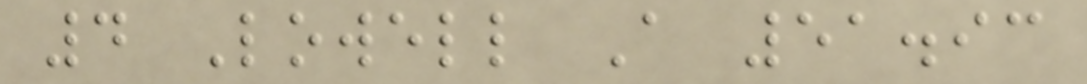4 Lowell A 51.93
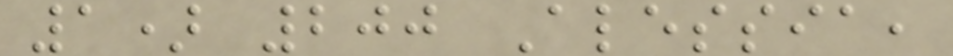1) 200 Alessia,
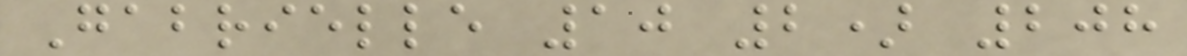Gabrielle 10 2) 208
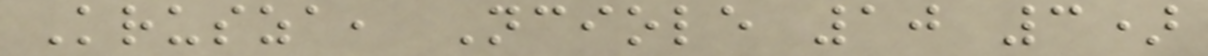Krusza, Nciole 10 3)
